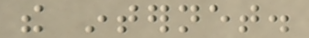the internet.
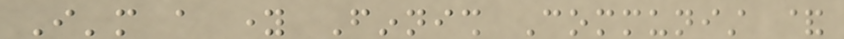I'm a young Finnish Communist &
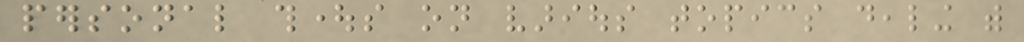personal thoughts on various topics dealing with
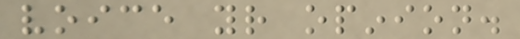voice your opinion.
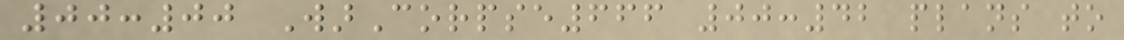00:00 WarCorpse666 00:42 plans to
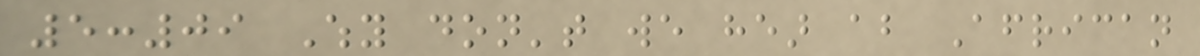5:09 Why don't we hear about African
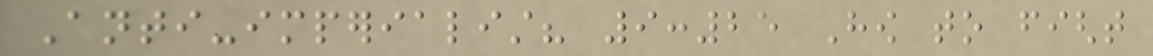Anti-imperialist? 9:25 How to fight
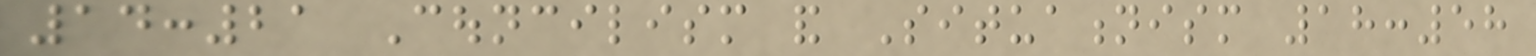14:21 Councilism and Situationism 18:58
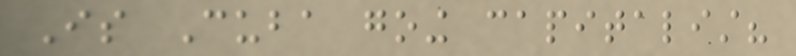Is Cuba going capitalist?
